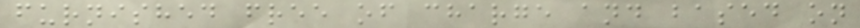furnished free of charge and based on
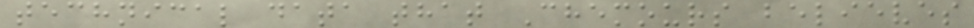technical data that Chemours believes
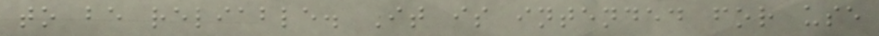to be reliable. It is intended for use
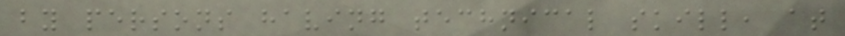by persons having technical skill, at
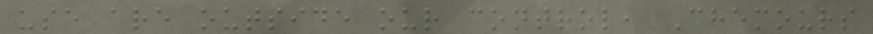use are outside our control, Chemours
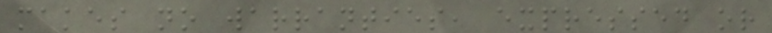makes no warranties, expressed or
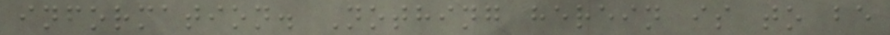information. Nothing herein is to be
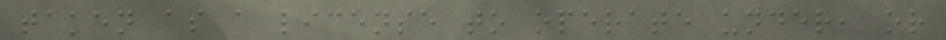taken as a license to operate under, or
